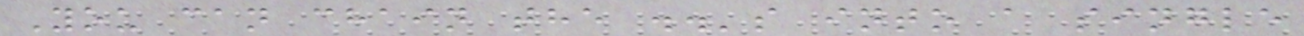You can chain the ..'s into a single
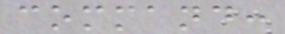command:
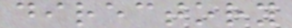directory
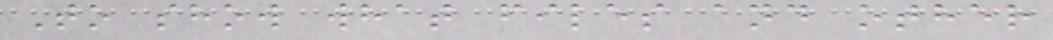To show what files and other
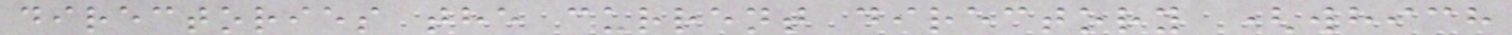directories the current directory (which
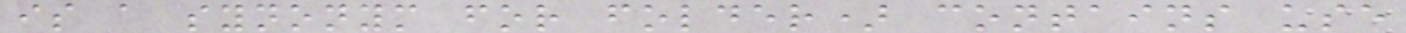is a synonym for folder) contains use
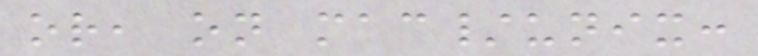or, on mac/unix:
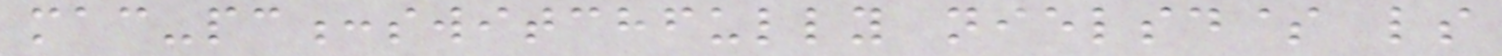mac-pc:switchfully nielsd$ ls
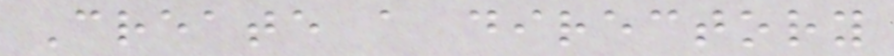Create a directory
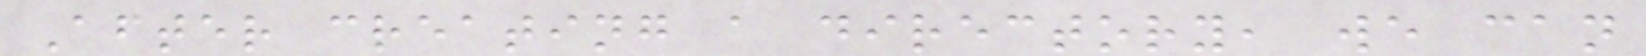After creating a directory, we can
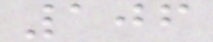106
